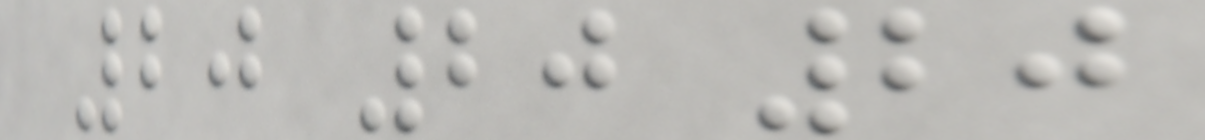20 20 20
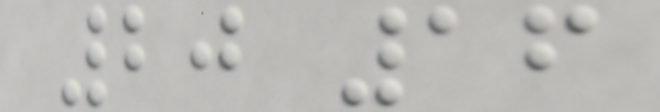20 16
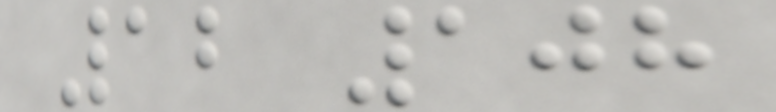12 108
